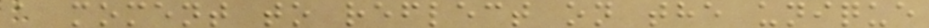a moment to reflect on the unique
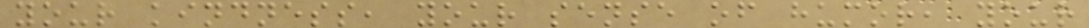your kindness, your sense of humor, your
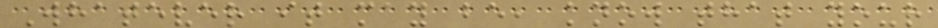Whatever it may be, know that your
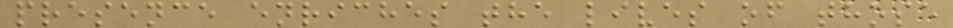presence enriches the lives of those
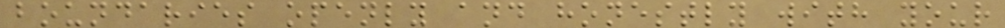boundaries openly and honestly with your
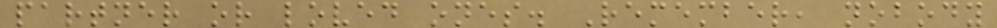partner or loved ones. Remember, nobody
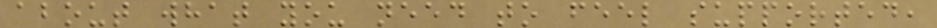about what you need to feel supported,
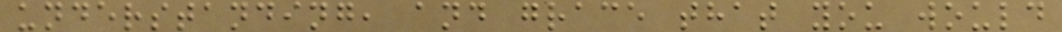understanding, and grace that you would
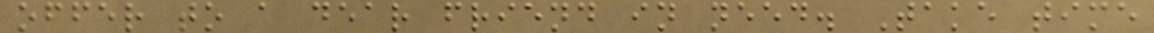offer to a dear friend in need. Take time
